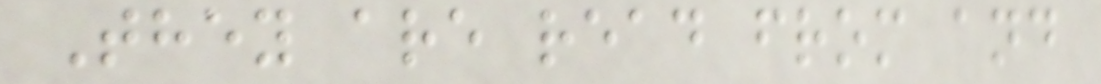They are read from and
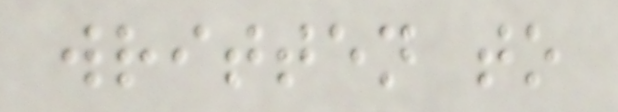written to
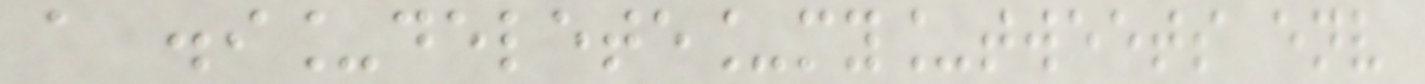a .i_delete_my_tweets env
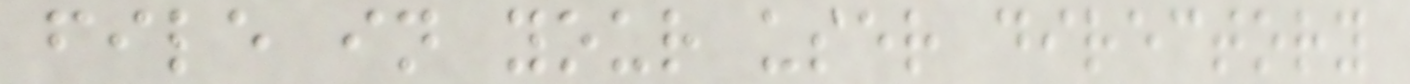file in your user directory
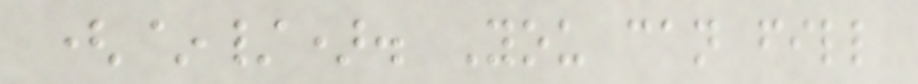(~/). You can fill
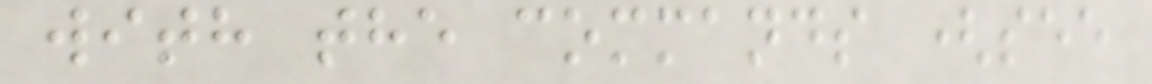with the commands (see
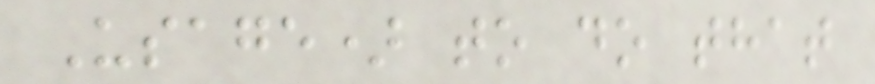Usage) to do that
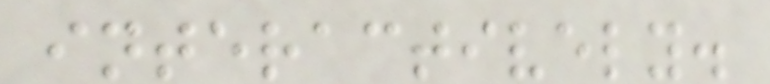interactively.
